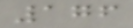176
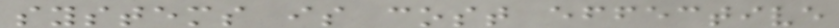systems is cost effective
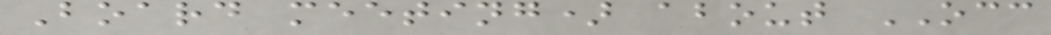Board meeting) about OCC
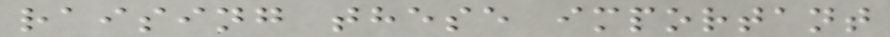raising these important
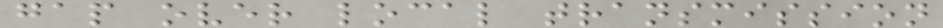gap over local transmission
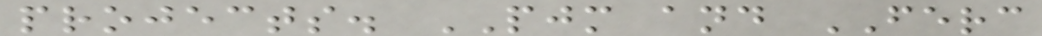projects. PJM and FERC
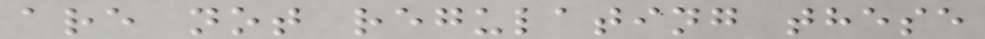are not regulating these
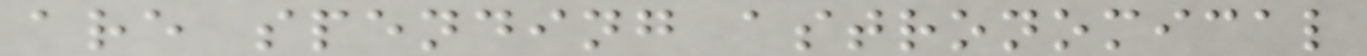are spending astronomical
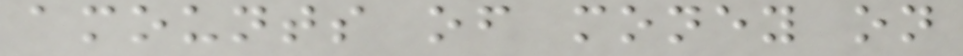amounts of money on
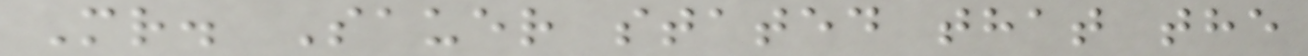Mr. Sauer stated that the
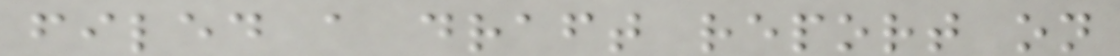filed a draft report on
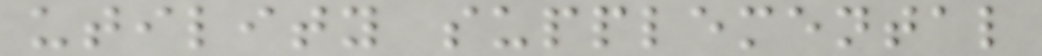utility supplemental
